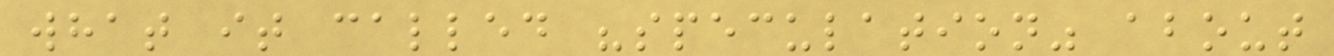what it called "speculation" about
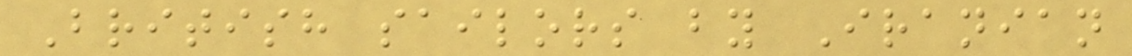British sailors by Iranian
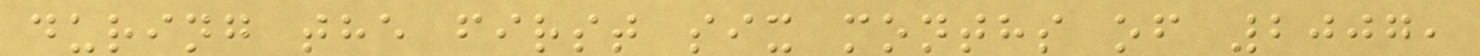during the first six months of 2007,
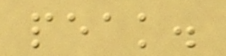peak.
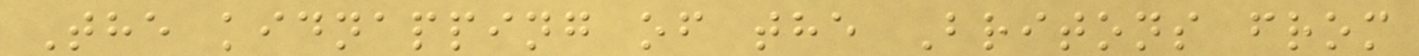The kidnapping of the Britons from
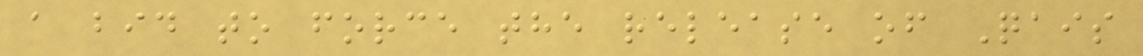a bid to force the release of Qais
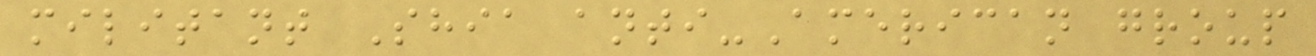militant Shia anti-American group
